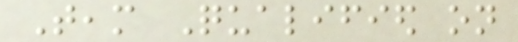Team Qualified on
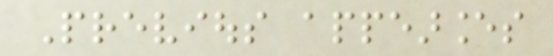Previous appearances
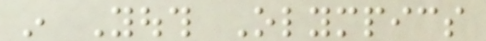in Youth Olympics
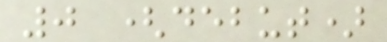0 (debut)
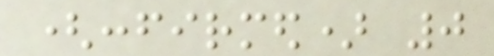(confirmed) 0
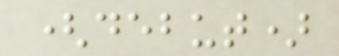(debut)
